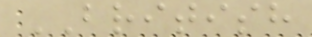BRITISH
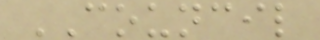COUNCIL
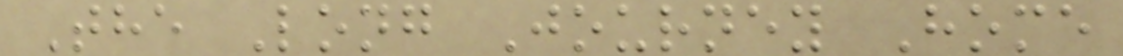The Long Journey Home
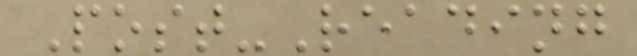Post-Reading
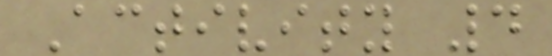Activity 4
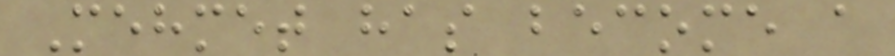Mehmet has become a
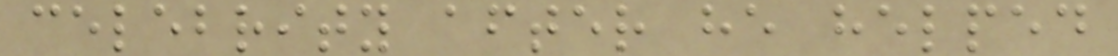celebrity after he helped
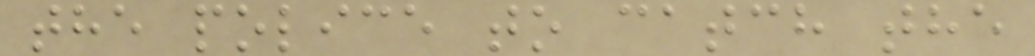the police to catch the
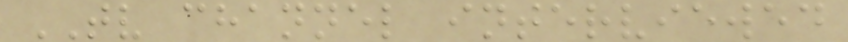TV channel interviewed
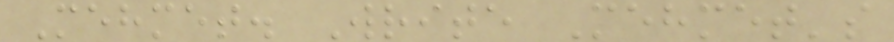Mehmet. Write Mehmet's
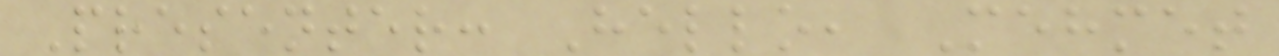Presenter: Hello, Mehmet
